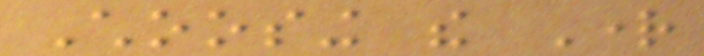Choosing the Right
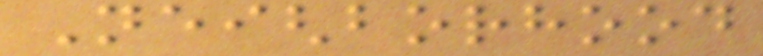Neighborhood
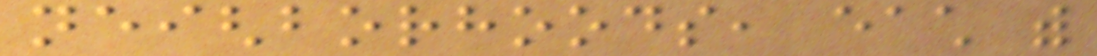neighborhoods, each with
